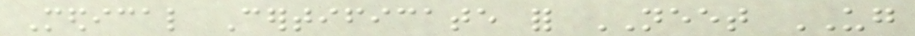Medical Certificate for NEET UG
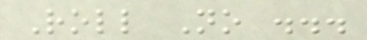Roll No ...
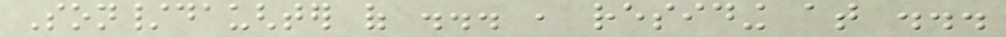Son/daughter of ... , residing at ...
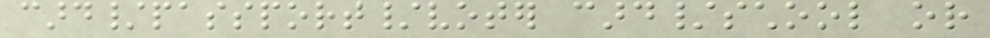card/passport/voter card/school or
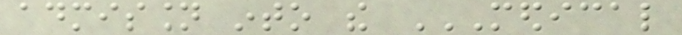admission into the MEDICAL
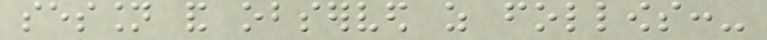session and observed as follows:-
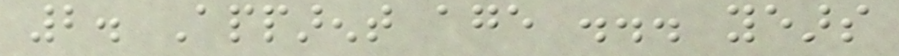2. Apparent age ... years
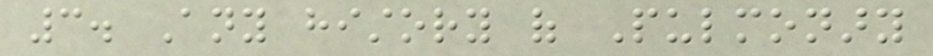3. Any history of Pulmonary
